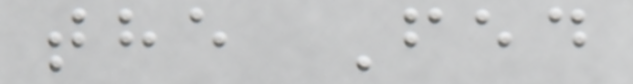the Fed
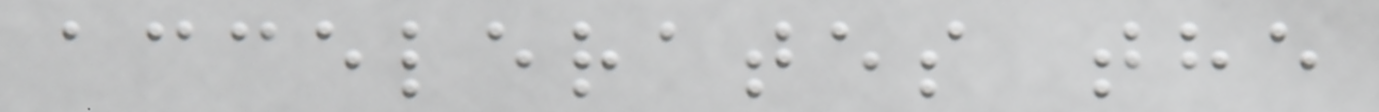accelerates the
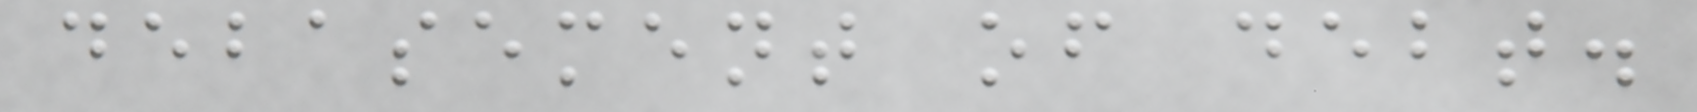debasement of debt.
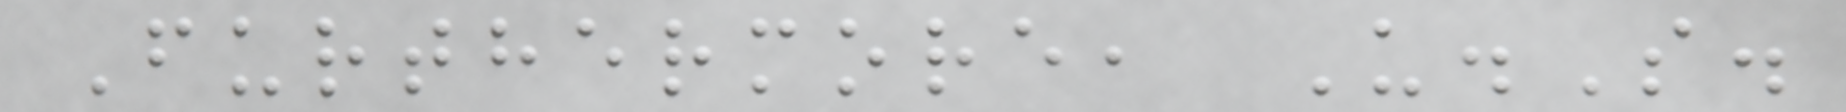Furthermore, U.S.
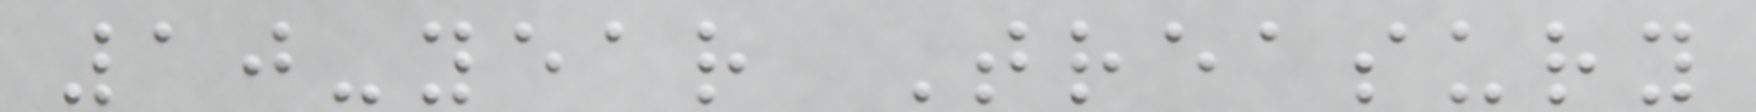10-year Treasury
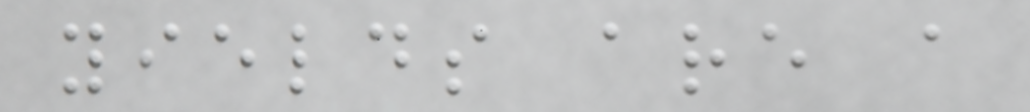yields are a
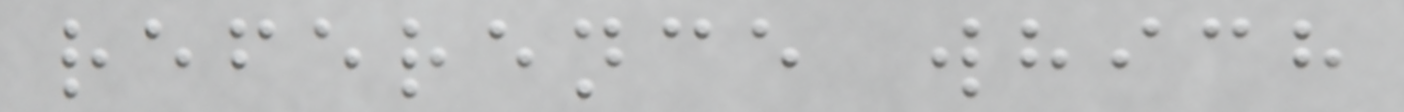reference which
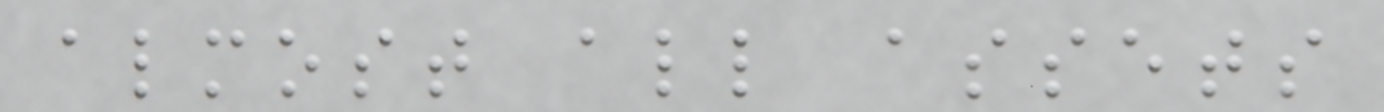almost all assets
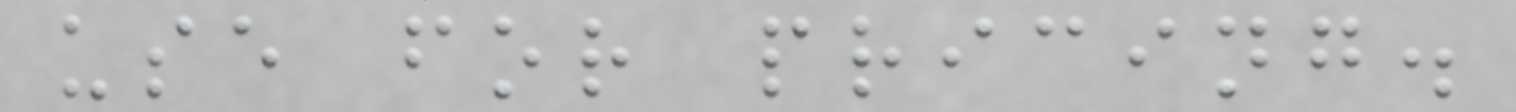use for pricing.
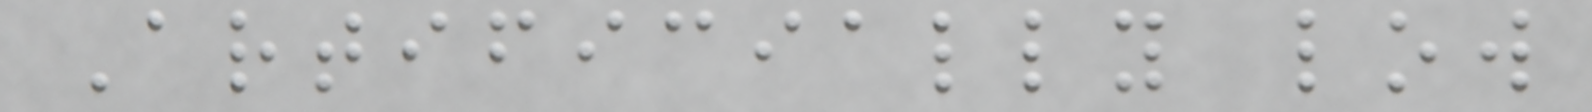Artificially low
